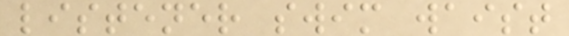listener swim waist
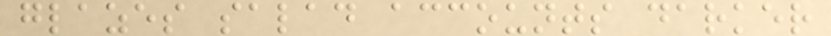glazes salad accounts darker
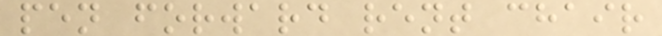pen forward rent chair
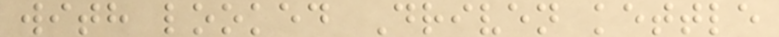with looked Driven kettle
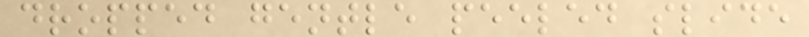dropped gentle peeled slide
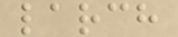larch
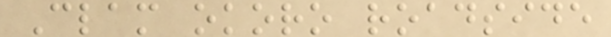Clam okoro roadside
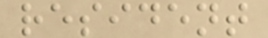resident
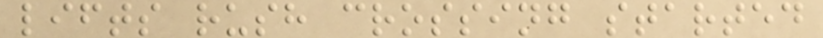lifts rush crossing started
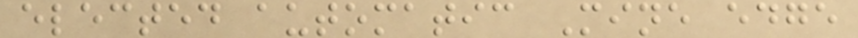elected automatic Mine edge
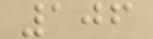106
